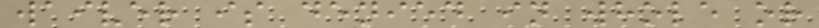waiver is denied in whole or
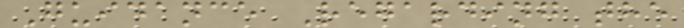Guidance Regarding the
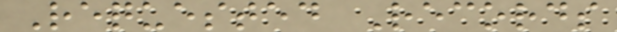Requested Records
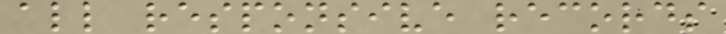all responsive records
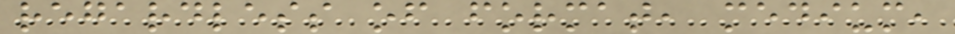regardless of format, medium,
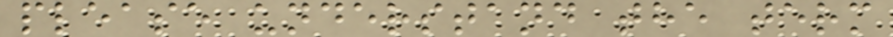please understand the term
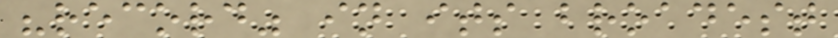"record" in its broadest
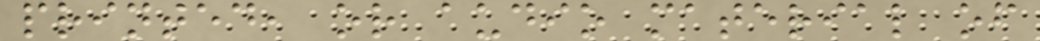printed, or audio material of
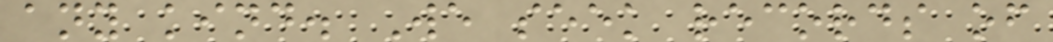any kind. We seek records of
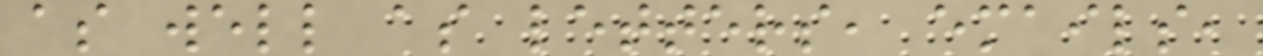as well as letters, emails,
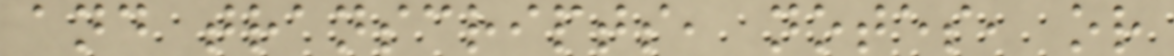and transcripts, notes, or
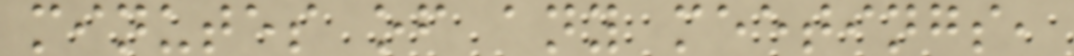minutes of any meetings,
